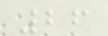26
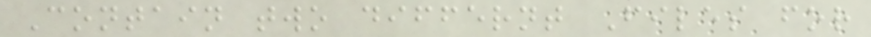Contain two differnt Files for
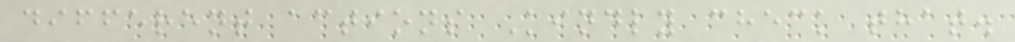different actions Kindly check that.
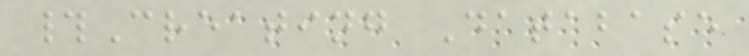#Creating Database
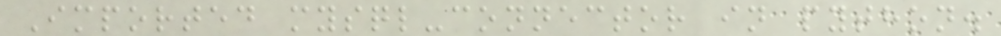Imported mysql-connector in python.
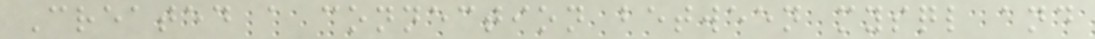Created a connection between mysql and
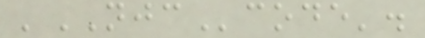'NJCcode'.
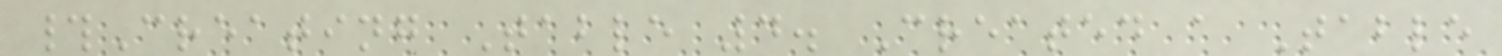#Creating Table 4. Created a Table
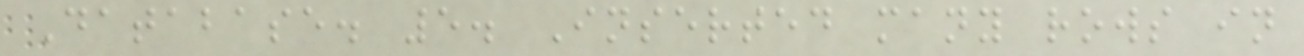Database. 5. Inserted many rows in
